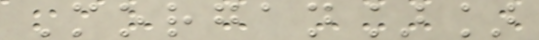Morgan]]
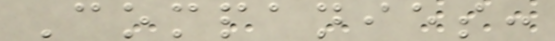Companies:
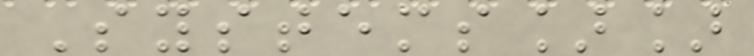Systems]]
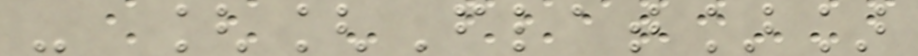- [[Flat]]
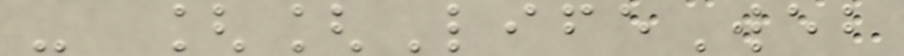- [[LifeWeb
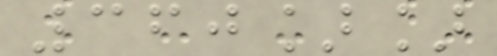360]]
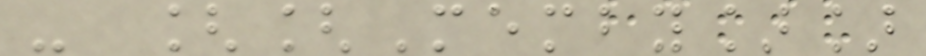- [[Memby]]
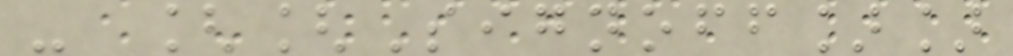- [[Signoff]]
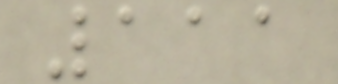111
